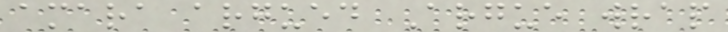amara argued Argue wrap
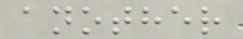another
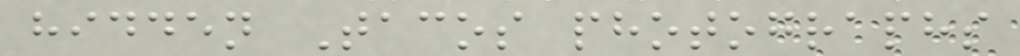hidden Tacos photographs
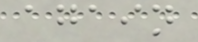again
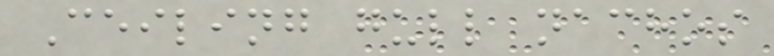Ceiling gull nachos
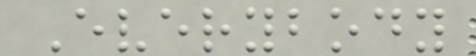Everybody
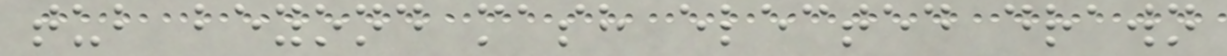tub beyond mash elected drawn
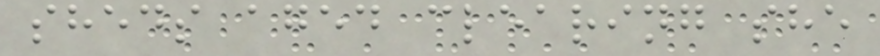sheds aged clearing she
